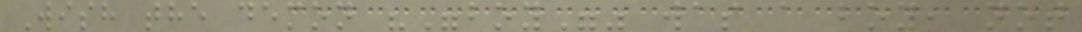Wish the demon ""boy"" was a boy, not
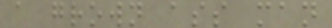a grown ass man
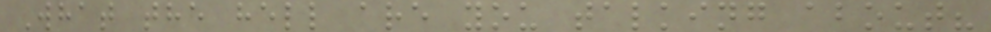What the hell are you talking about?
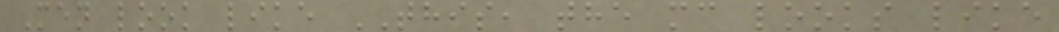Men look like THIS, the mc looks like
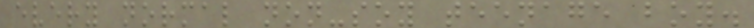every normal non-soy teenage boy.
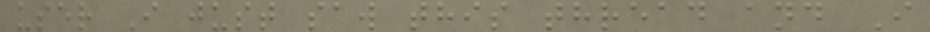user I just saw this thread and I
